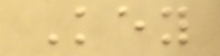Key
